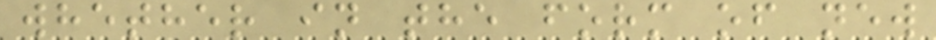whether in the form of new
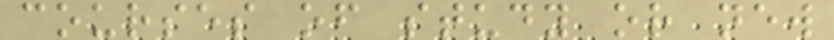courses of study or new
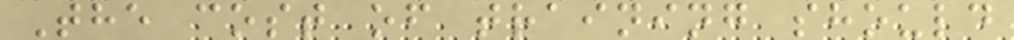The cost of training should
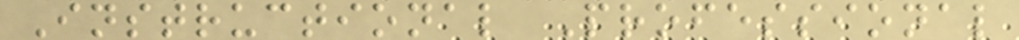Instructional Professional
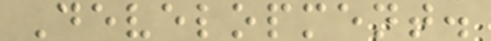Development.
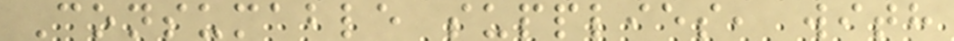Consumable supplies, with
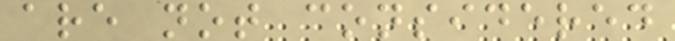are not considered
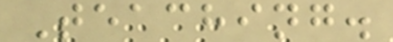Teaching.
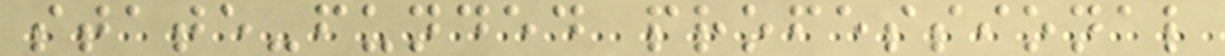state-funded professional
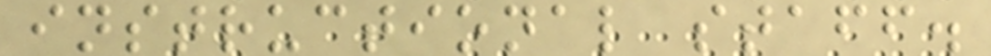instructional staff.
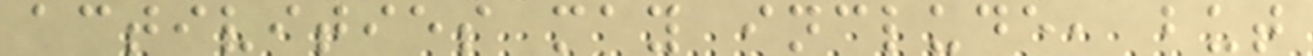activities may include, but
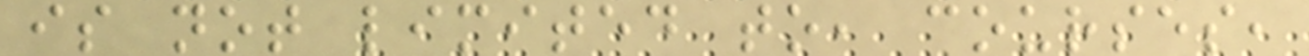is not limited to, courses,
